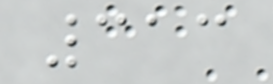313
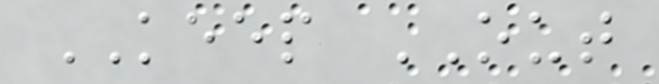KEEP OUT
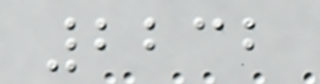2232
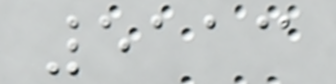5113
